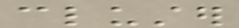cluster
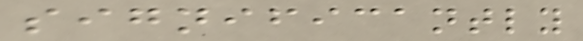significantly
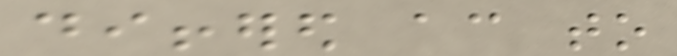differed according to
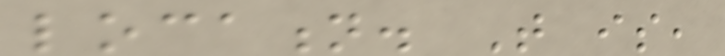location. That is,
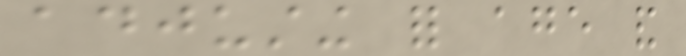adjusting for age and
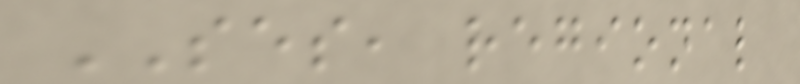SES, regional
